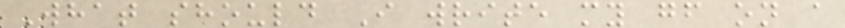What should I write my gf on a
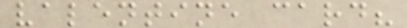valentine card?
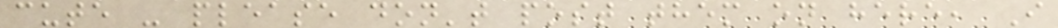cute - please don't post them on here, I
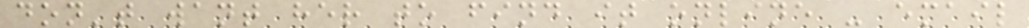don't want her to find it online - email
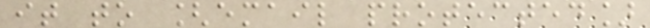it to [email protected]
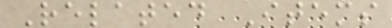Related Items
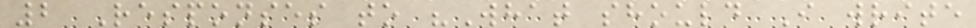2 Responses to "What should I write
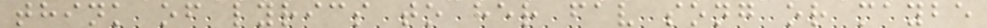think of lyrics to her fav song or maybe
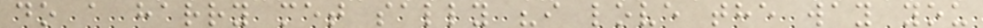do a harry met sally "i love the way you
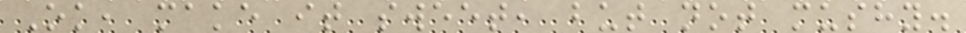Ok, make it sweet, but not mushy.
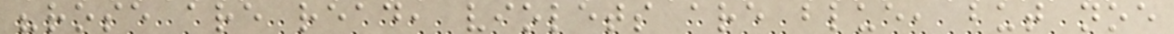"rose are read, violets are blue, but noe
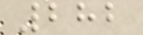282
